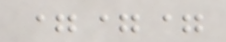===
